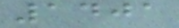1401
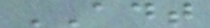ADT
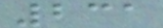231
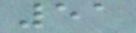51
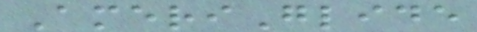AmeriGlide
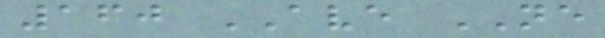160 AVE NE
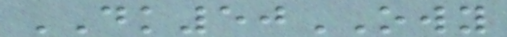DK50OWY
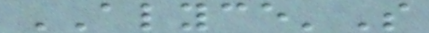ALYCE'S
